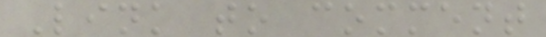Link to comment
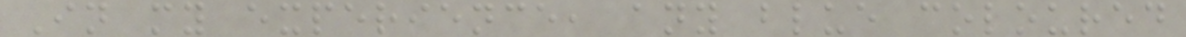In my experience, any blue coloured
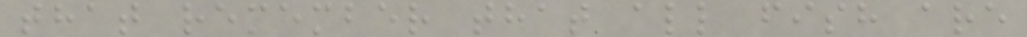that remember that all fish are
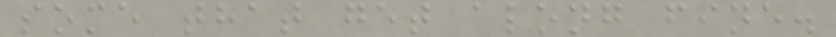some that get along fine.
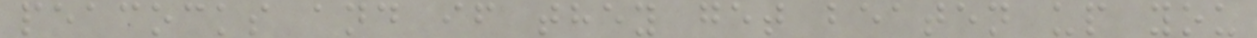peacocks and if they get beaten up you
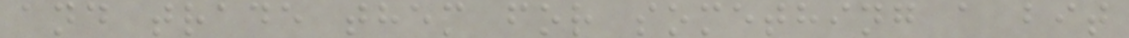and trade them for something a bit
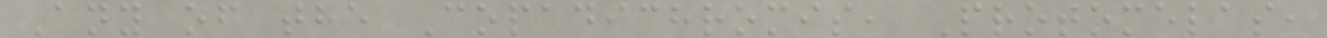Any of the Copadichromis, Protomelas,
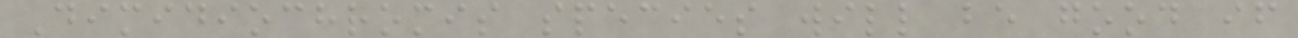Dimidiochromis species will be good if
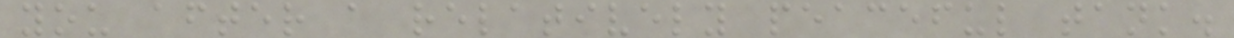you after a relatively peaceful tank.
